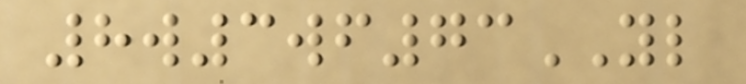8w3wf73YL
